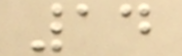14
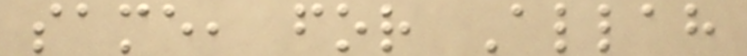same, for Allah
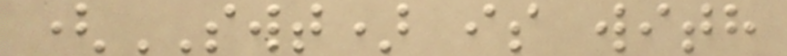(SWT) is with
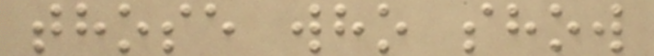those who show
